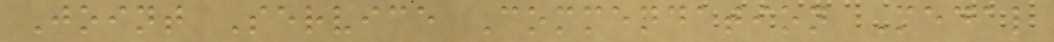Joint Service Commendation Medal
